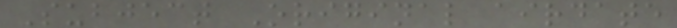Subject Original airdate
